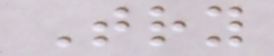Try
